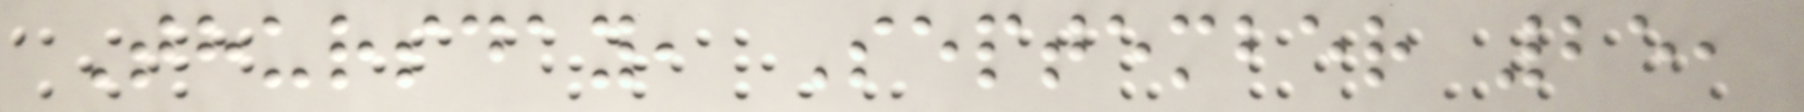Thursday, September 25,
